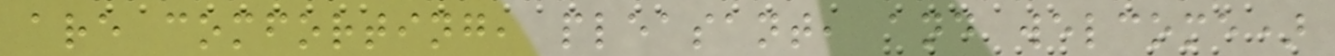are comforting, pleasant, and welcome)
